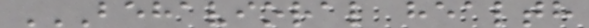BEHAVIORAL HEALTH
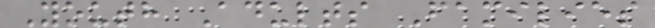Youth Adults Families
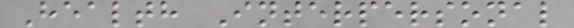Health Interpersonal
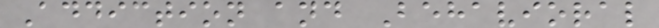Addiction and Behavioral
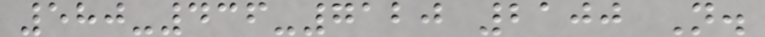580-436-7120 2100 N.
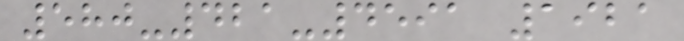580-421-4591 1921
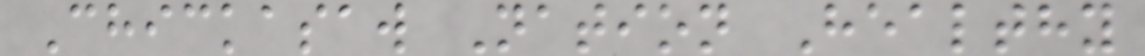Chickasaw Nation Healthy
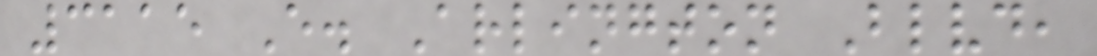3115 E. Arlington Blvd,
